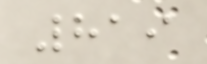819
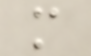m
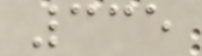335
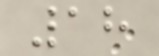18
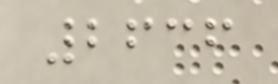2636
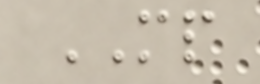MP
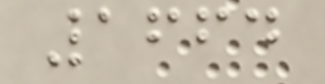1664
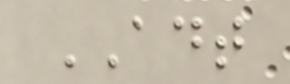ADT
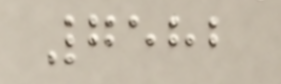7582
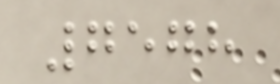7578
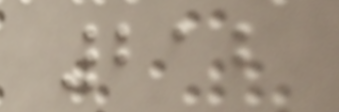212
